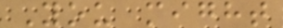You might
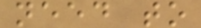need to
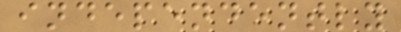independently
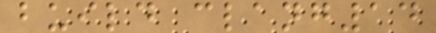build clang14
